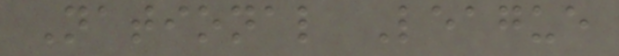National League
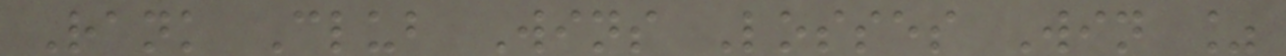Rank Club Wins Losses Win %
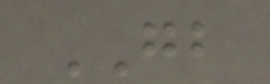GB
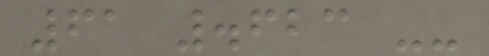61 .623 --
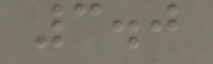3.0
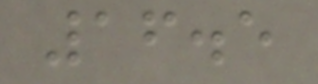16.5
